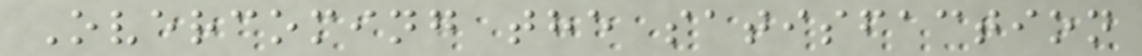Overcoming the satisfaction
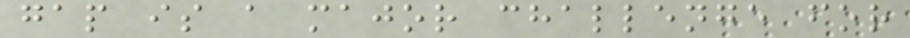gap is a major challenge for
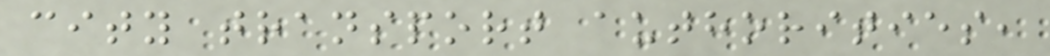city transport authorities,
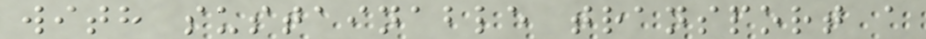with sustainable transport a
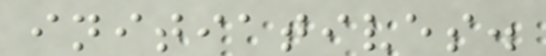initiatives.
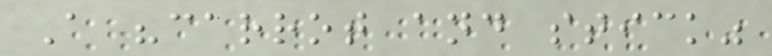A "carrot and stick"
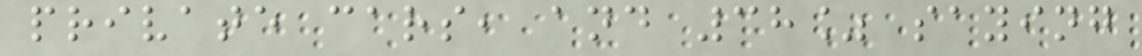private cars, and 38% saying
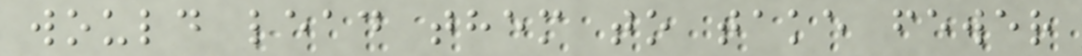would lead them to take fewer
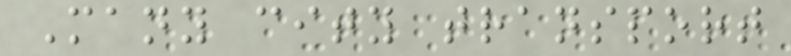Many city transport
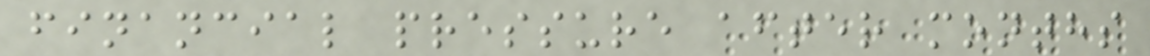financial pressure after months
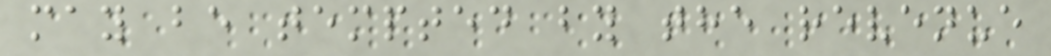may be tempted by the revenue
